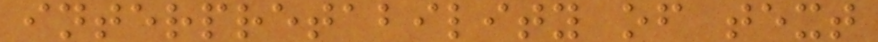interpretability of text
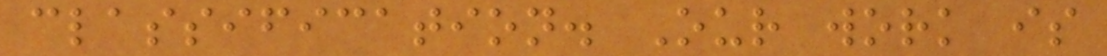classification. Our work is
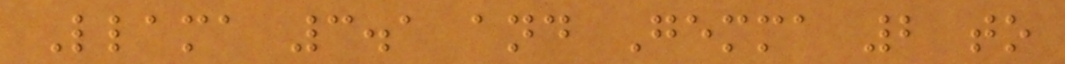Llama 3.1 and Gemma 2 to
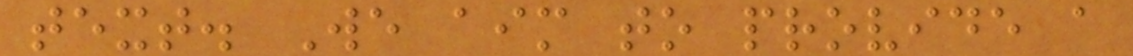text. We aim to provide a
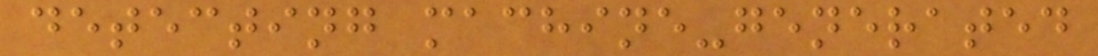detecting machine-generated
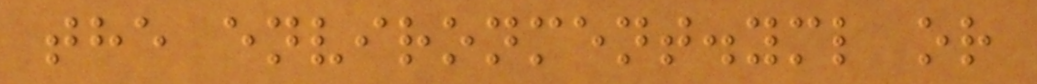the environment.yml or
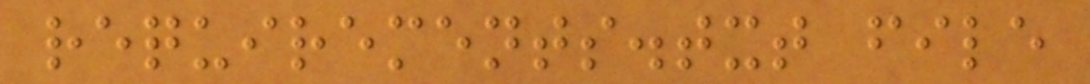requirements.txt file
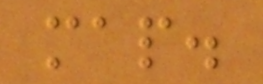map.
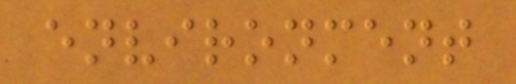environment
